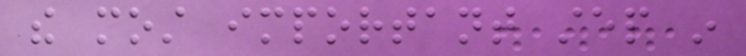the most important step in
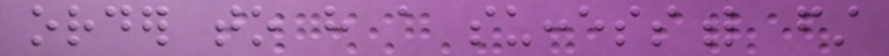order to have a successful first
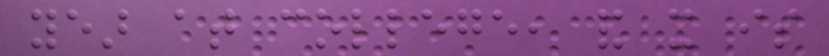year at college, and it is
